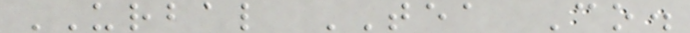URBAL TEA Co.
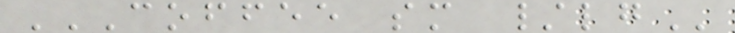COFFEE SM /LG
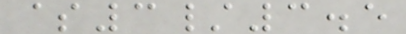$3/3.5
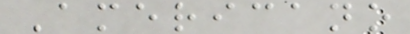Americano
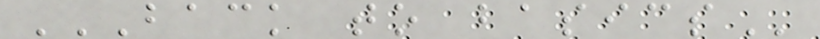BACK TO BASICS
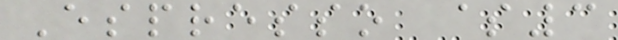Espresso $3
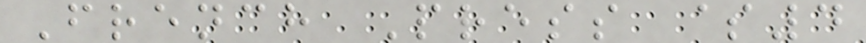French Press $4
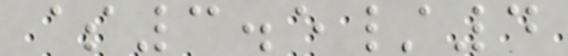$3.5/4
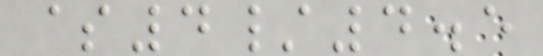$4/4.5
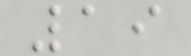19
